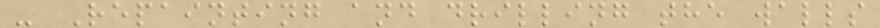- Repainting and drilling the walls
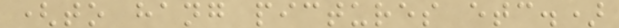(to hang pictures etc.)
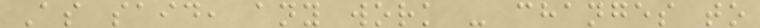As said, any work - changes to
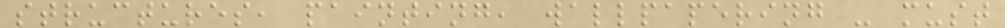structures, painting, wallpapering - must
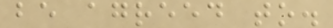be agreed to.
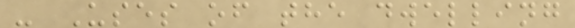- Uses of the dwelling
